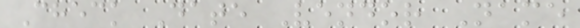Check Date Vendor Name
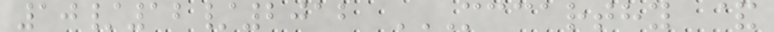10/12/2012 MCCARTHY &
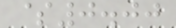$0.00
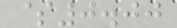$0.00
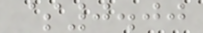$0.00
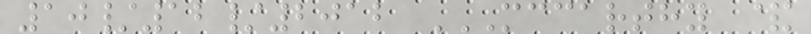10/12/2012 MCCARTHY &
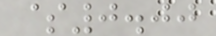$0.00
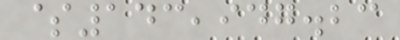$143,947.23
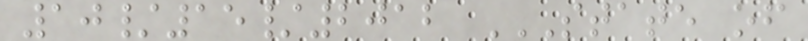10/15/2012 STATE OF
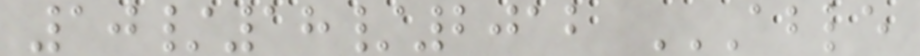10/18/2012 ABLE
